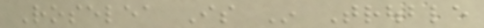Roselea Is In Trouble
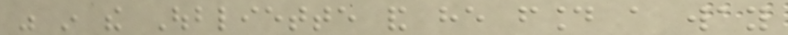was in the Oubliette and he found a way
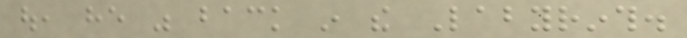out, he was back in the Labyrinth.
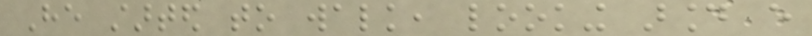He started to walk, looking around every
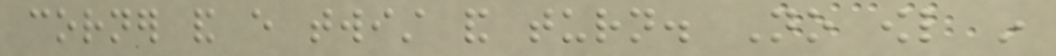corner and every twist and turn. No owl in
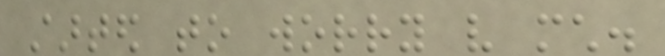started to worry very much.
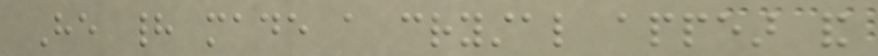He had made a crystal appear and
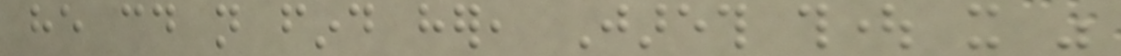he could not find her, Jareth thought it was
